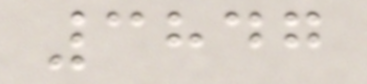3847
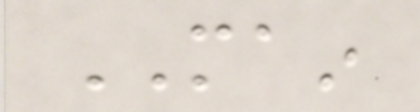MAIN
